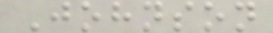Johnson
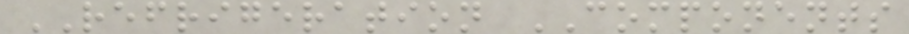REFRIGERATION COMPONENTS
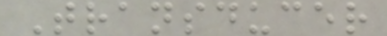Transducer
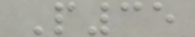P35
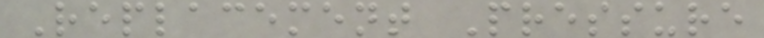Replacement Pressure
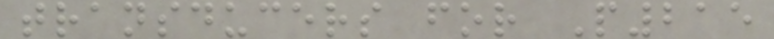transducers for P215
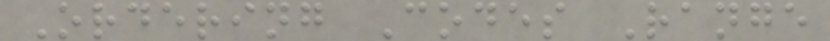Ordering Codes Range
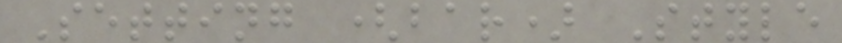Setting (bar) Style
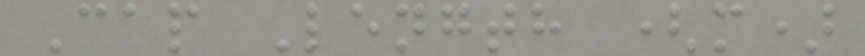Cap Length (m)
